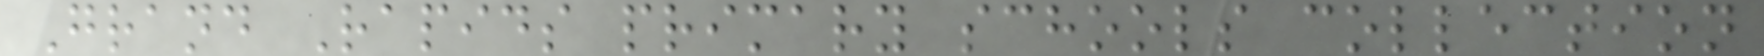Grand Rapids primary schools collection
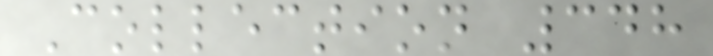Collection 348
